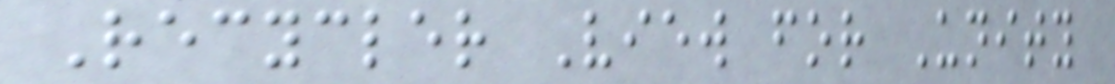Recycler View for Unity
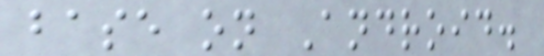base on Android.
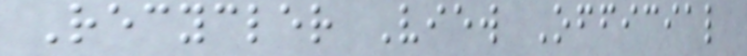Recycler View Official
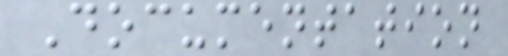Documentation
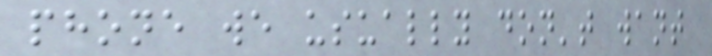phone we usually don't want
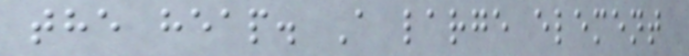the heap. A large element
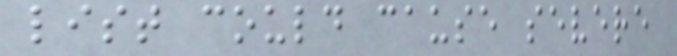list could cause severe
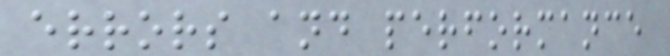errors and performance
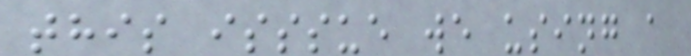this isssue we using a
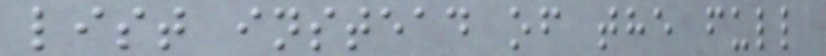list instead of the full
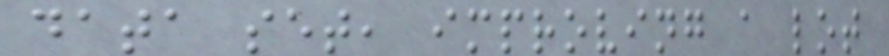data set, improving a lot
